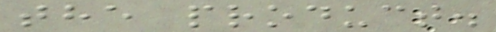the product.
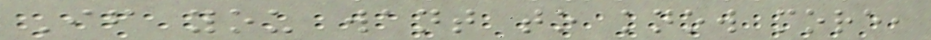If you want to know more,
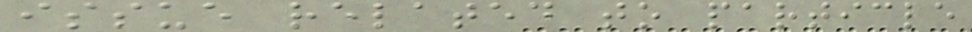issue related to particle
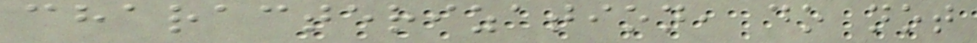characterization, do not
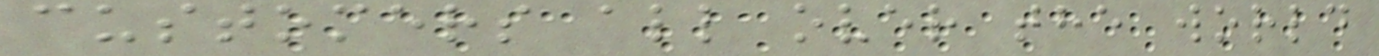customers all over the world
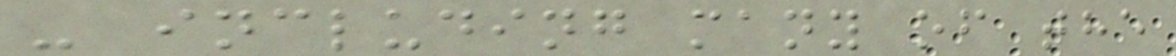- including many of the
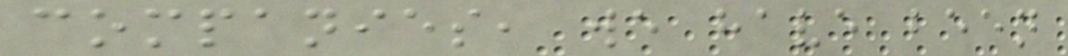companies, we have been
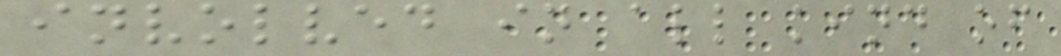involved in all kind of
